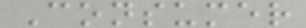Consumer
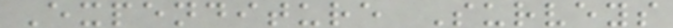Expenditure Surveys
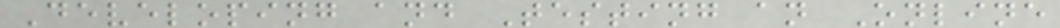Developing and Testing an Online
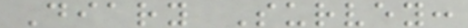Diary Survey:
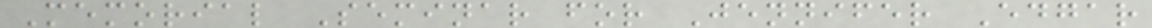Memorial Seminar for Jennifer Edgar
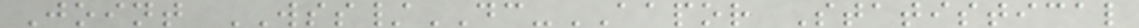Joint WSS/DC-AAPOR Statistical
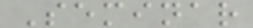Seminar
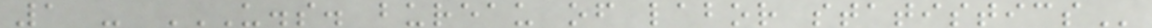1 - U.S. BUREAU OF LABOR STATISTICS
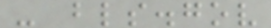- bls.gov
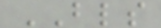BLS
